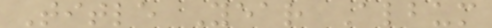Title Year Album
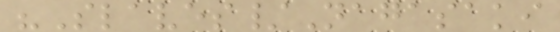"Slaves/Nagasaki
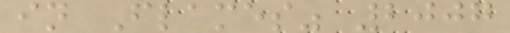in Flames" 2007
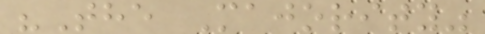"The Majority"
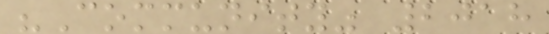"Community" 2018
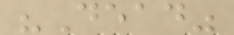"Dead"
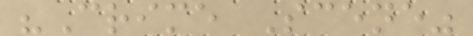"Crime Scene"
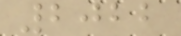2022
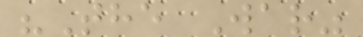"The War"
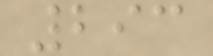293
